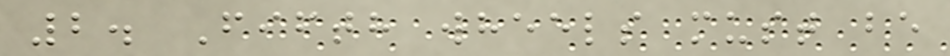2. Fifth wheels must be
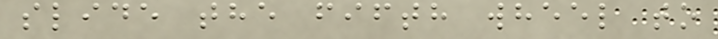slide the fifth wheel to
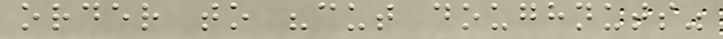order to "cut doughnuts"
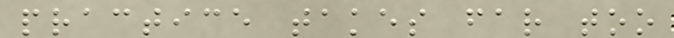practice takes far too
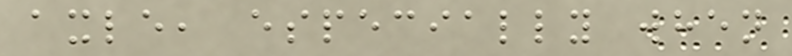axle, especially when
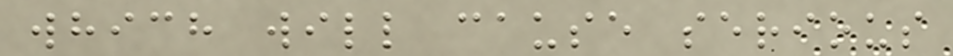which will cause serious
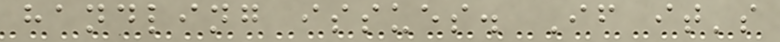handling issues. If it's
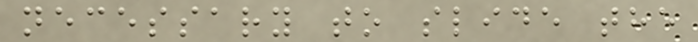necessary to slide the
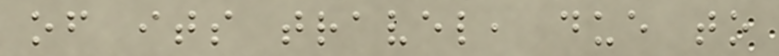of its travel, due to
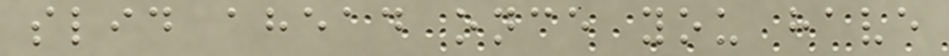slid ahead once you have
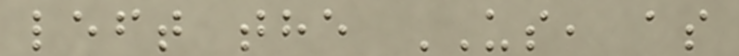left the US, as
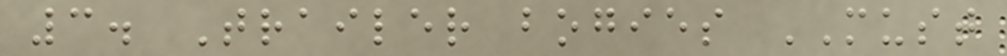3. Trailer bogies MUST
